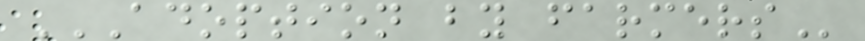ADOPTION BY FARMERS
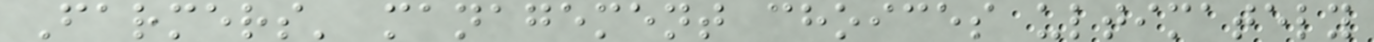Farmers' management choices ultimately
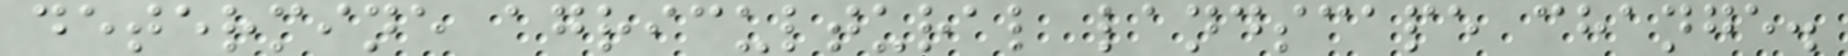determine agricultural landscape change.
